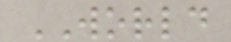WORLD
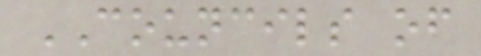COUNCILS of
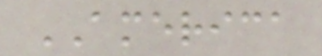AMERICA
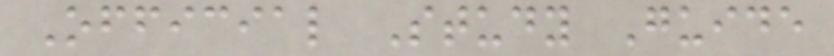Official Study Guide
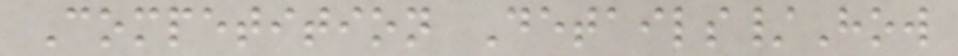Competition Details/How
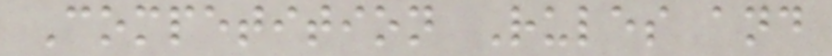Competition Rules and
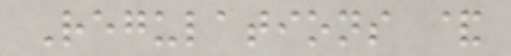Regulations &
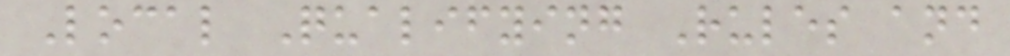Local Qualifying Rules and
